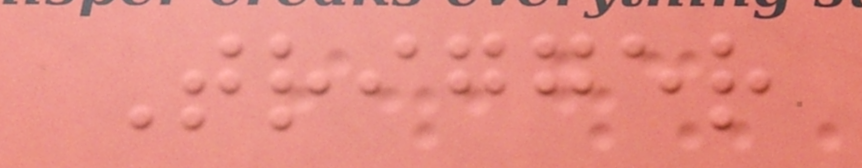Trigger
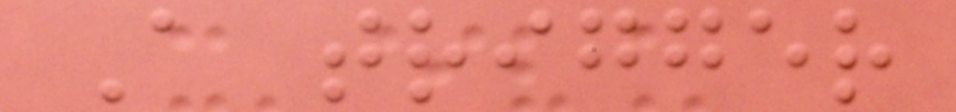A trigger
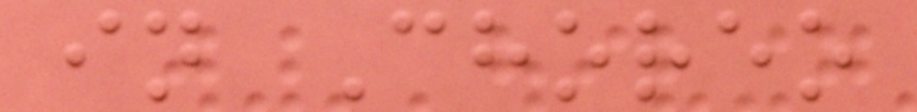in Choreo
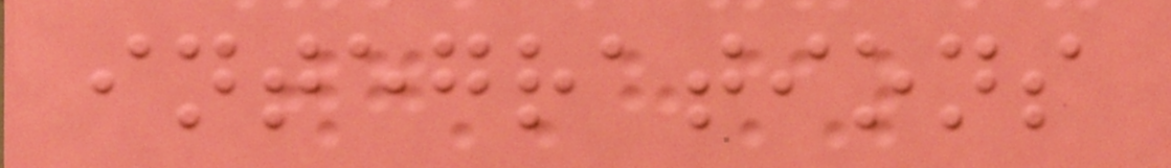integrations
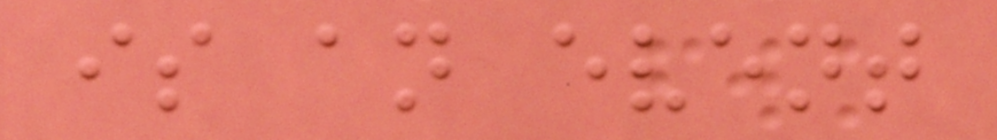is an event
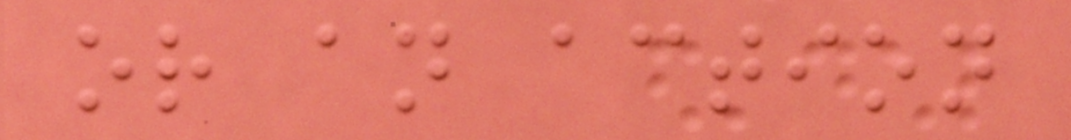or an action
